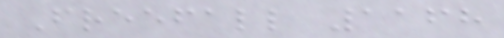Freefall 1168
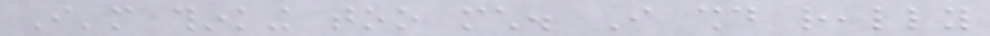I'm thinking too much. I should really
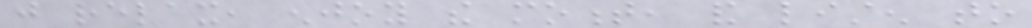just relax, enjoy the moment, and listen to
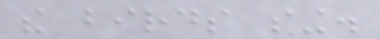the birds sing.
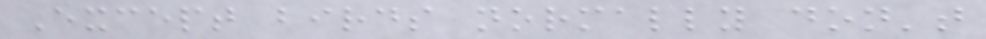Except birds normally don't
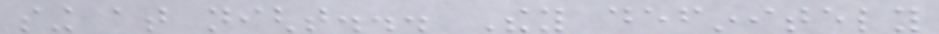sing at night... They definitely
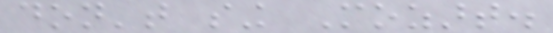don't sing Mozart.
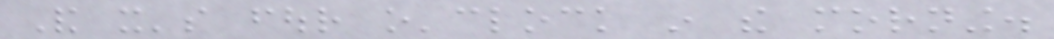And it's four o'clock in the morning.
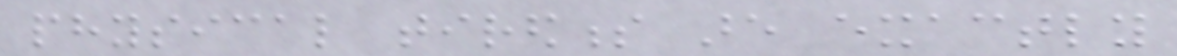physical tiredness are exactly
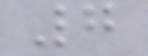7
